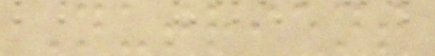Nutrient
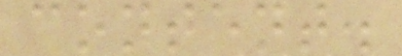content.
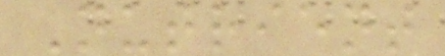Nutrient
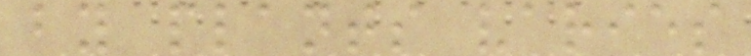by plants varies
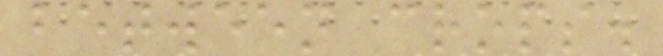between crops.
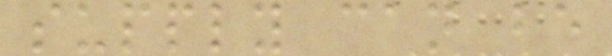supply can be
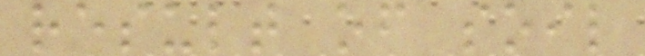result of soil
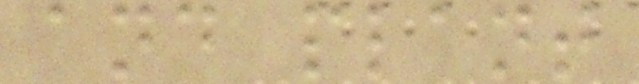and plant
